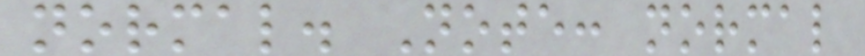normal. Note: normal
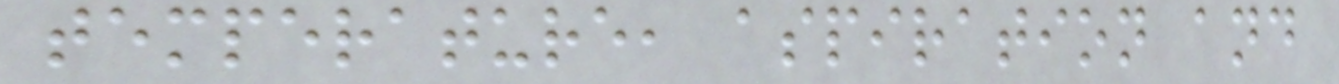temperature, aspiration and
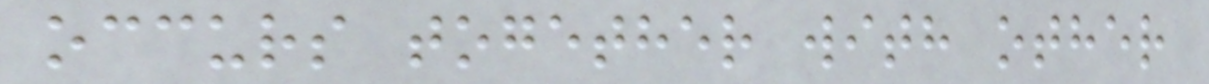occurs together with other
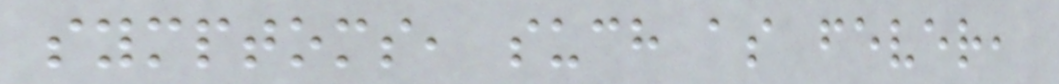symptoms, such as fever,
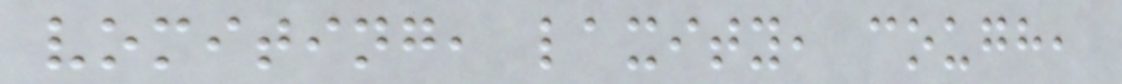vomiting, laxity, cough,
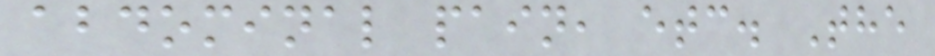abdominal pain, etc. The
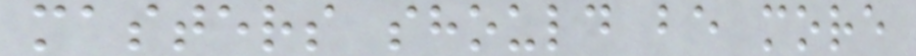masters should be more
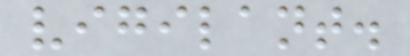vigilant.
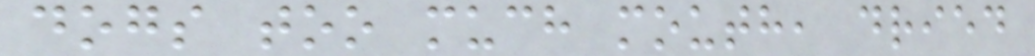dogs too much mouth, dried
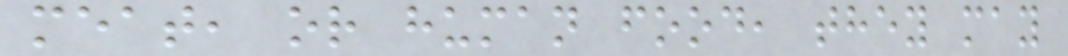meat, or human food, they may
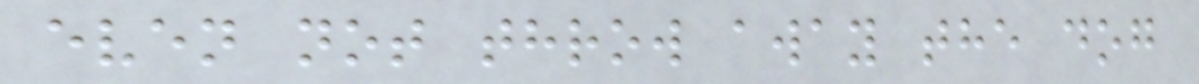even not throw away the dog
